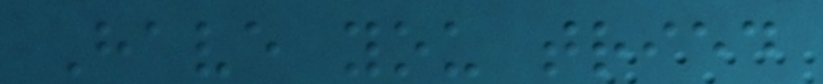Have you tried
